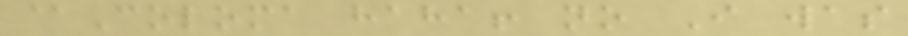@Coloma haha! no I was
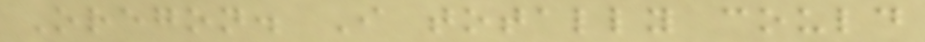Oregon. I totally could
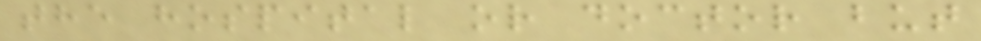the hospital or doctor but
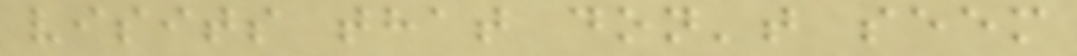visits that don't seem
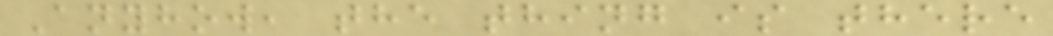Anyhow, the thing is there
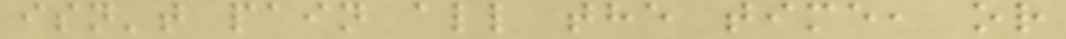isn't pain all the time, or
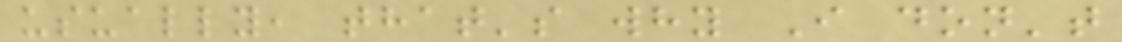usually, that's why I don't
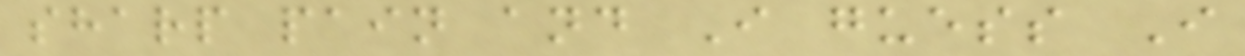sharp pain and I guess I
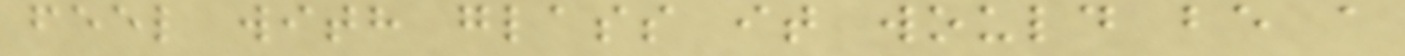feel with glass it would be a
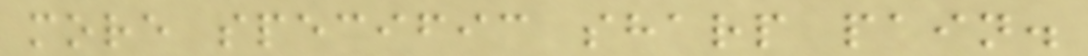more specific sharp pain.
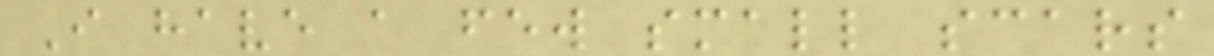I have a few small scars
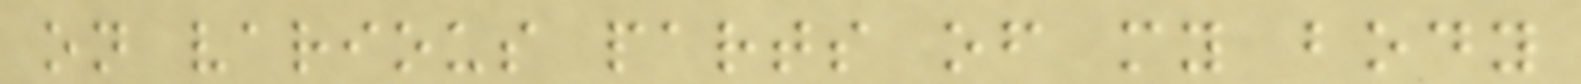on various parts of my body
